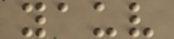yauv
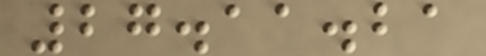27.11.21
